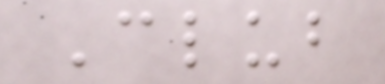Club
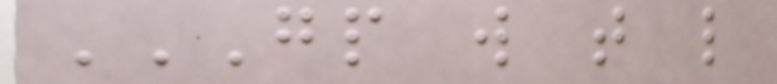GP W T L
